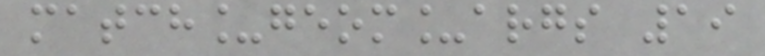match_geom_args 19
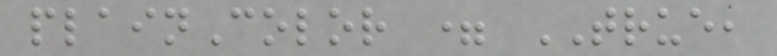plainColor = TRUE,
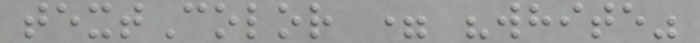textColor = "white"
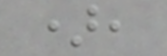),
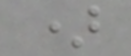)
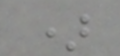)
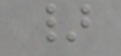}
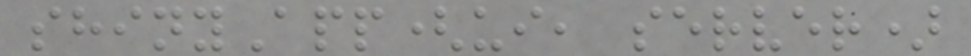shinyApp(ui, server)
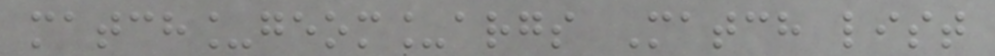match_geom_args Match list
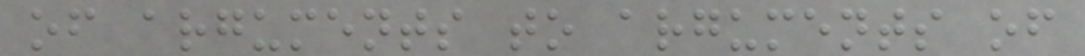of arguments to arguments of
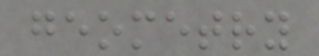geometry
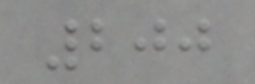200
